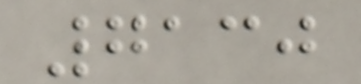7130
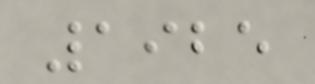1925
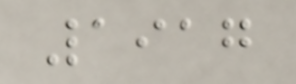1917
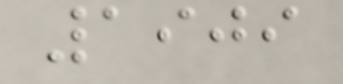1909
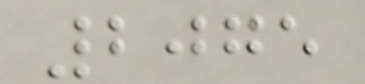2075
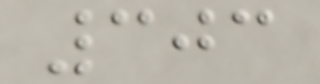303
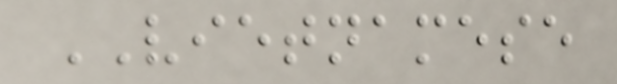VIETNAMESE
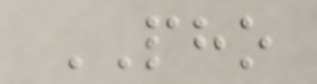PHO
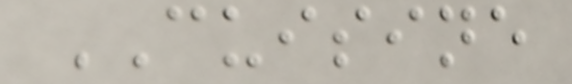CUISINE
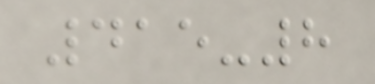415-8
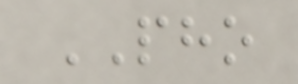PHO
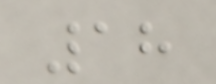18
